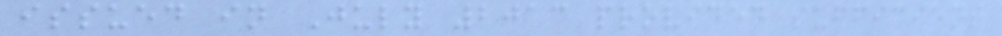issued in July 2013 provided sufficient
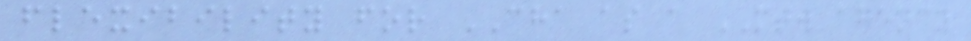flexibility for CHA as a MTW agency
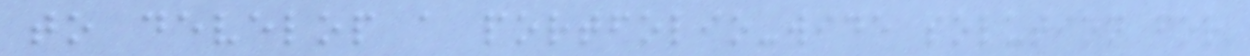to develop a portfolio-wide solution for
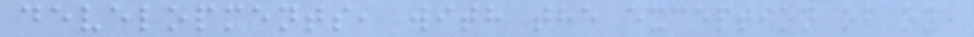developments, with the exception of one
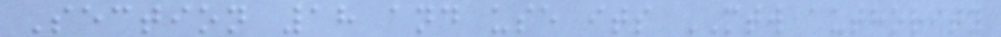Section 18 and use its MTW authority
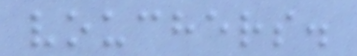vouchers.
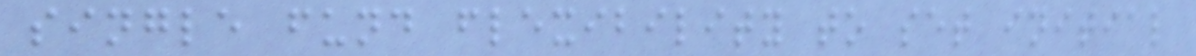single fund flexibility to set initial
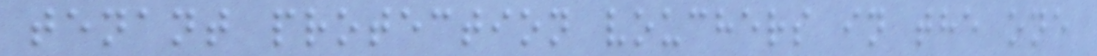tenant protection vouchers in the one
